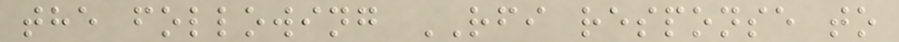the following RFI response to
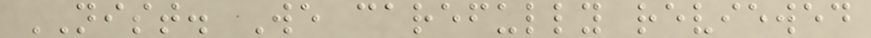NIST. We carefully reviewed
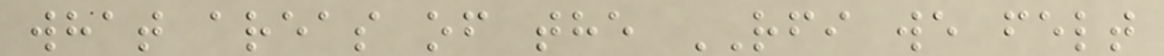what areas of the RFI we felt
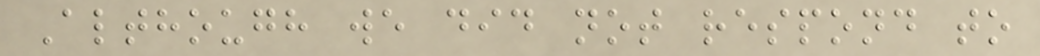Although we did not respond to
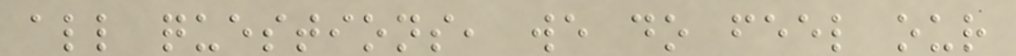all questions, we do feel our
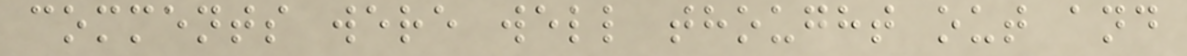comments were well thought out and
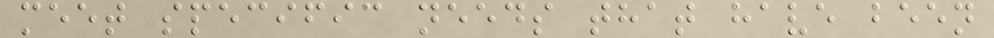meet specific needs that have been
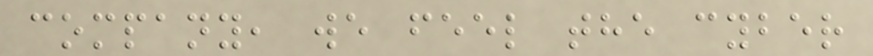company, we feel the cyber
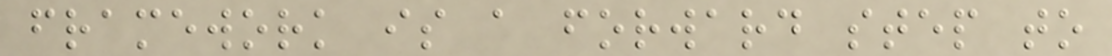framework is a forward step to
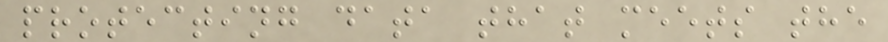protecting data that meets the
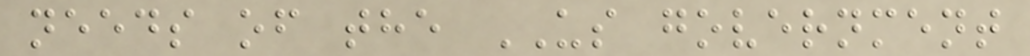needs of the US government
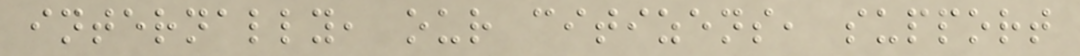internally, our citizens, support
